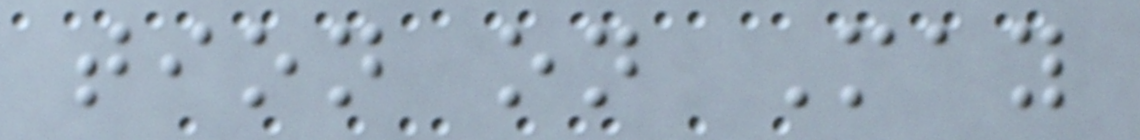tion on May
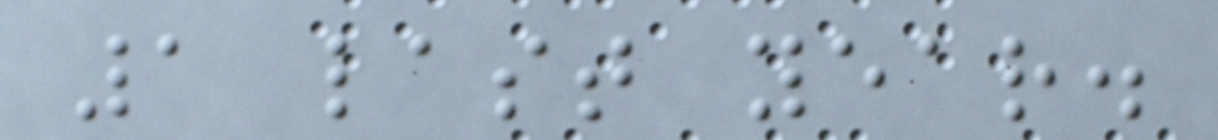1 last year.
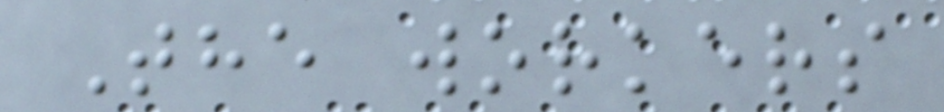The workers
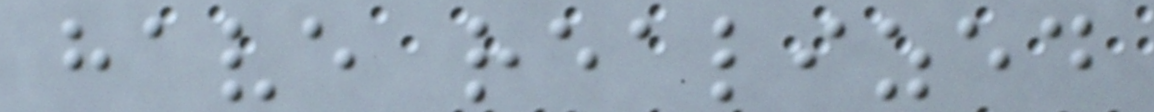have realized
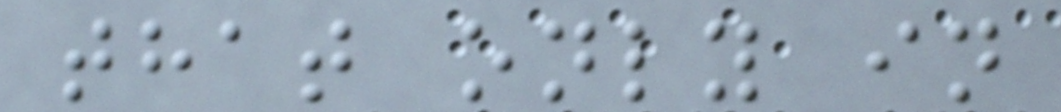that only in
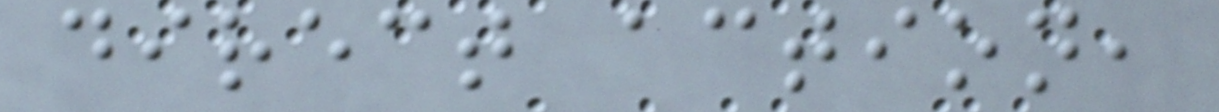direct action,
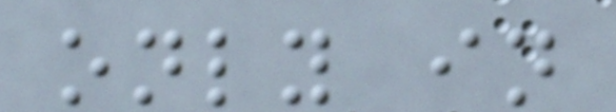only in
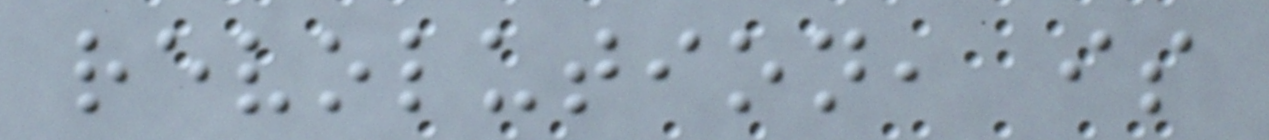revolution, is
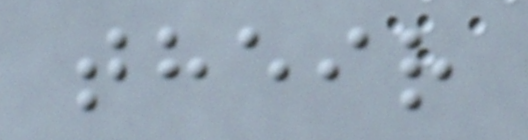their
